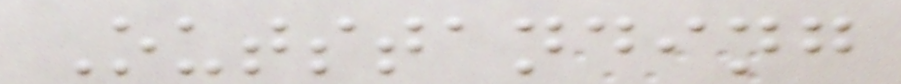Outstanding
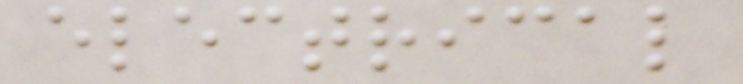electrical
